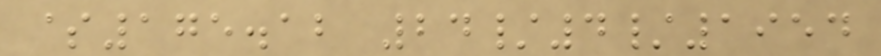$175.12 24/4/1954
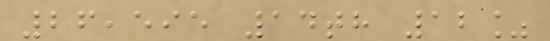26,595 14th 12%
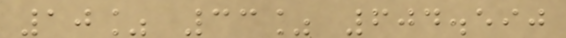10% 33% 604.590
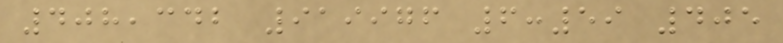408,342 919976 6:59 405
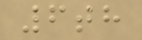6th
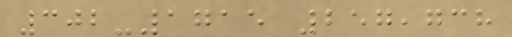302-1715 257,738
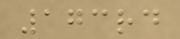173rd
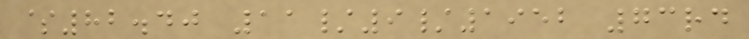$82.40 11/9/1952 73rd
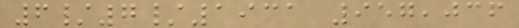6/7/1931 957,036
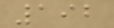192
